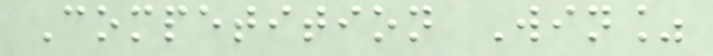Competition Win%
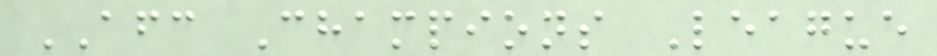AFC Champions League
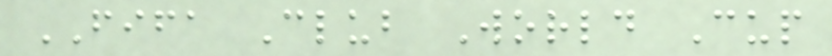FIFA Club World Cup
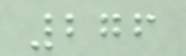276
